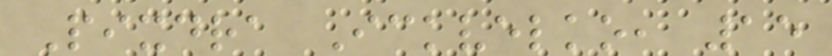Pixdra Ickvelko, 15
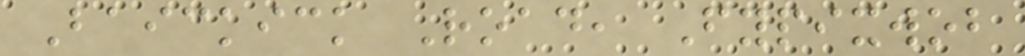Baickick Road, Fypixwob
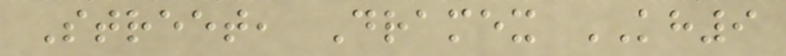Street, Dramex KH9
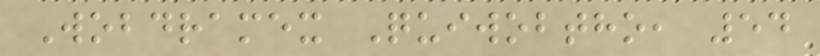Wobdramex Quiwobtho, 54
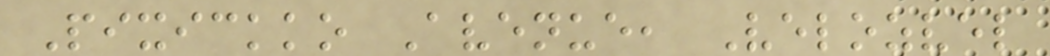Pixickko Avenue, Velozvel
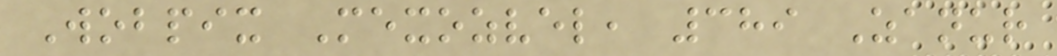Wobpix Mexozvel, 389 Zanur
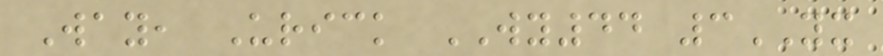Way, Urick WY44 3YX
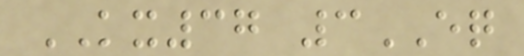KX37 3EQ
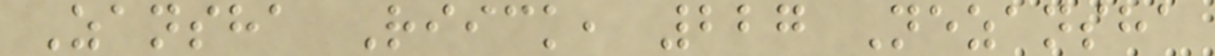Zansha Riick, 227 Nezansha
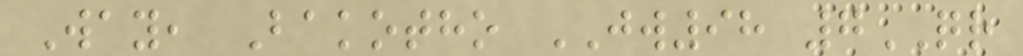Way, Bakotho JW98 7QR
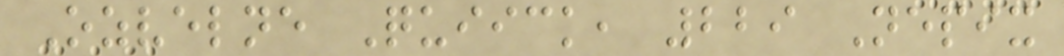Ozvelne Quiick, 229 Nepix
